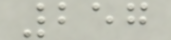257
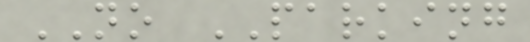NO PARKING
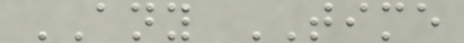ANY TIME
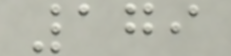179
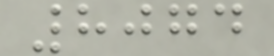8074
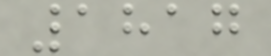1817
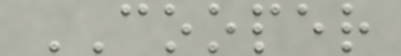COOPER
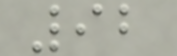92
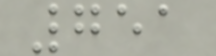751
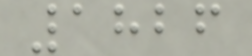1826
